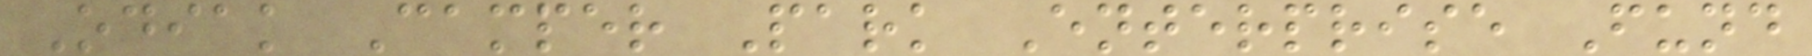Odiak Camper Park Enterprise Fund
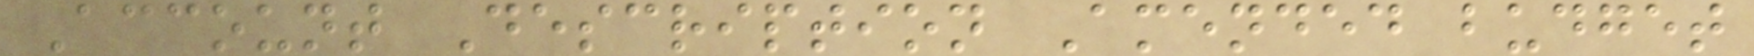Account Description Amended budget
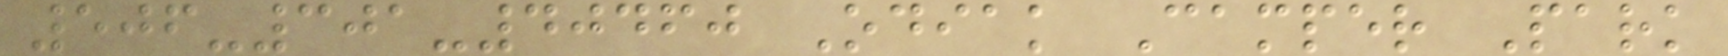506-301-40460 Odiak Camper Park
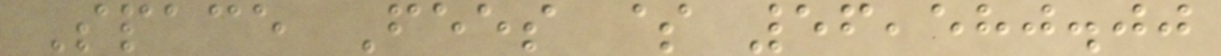Space Fees $ 56,580.00
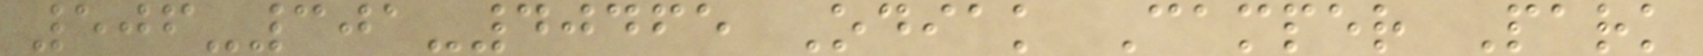506-301-40465 Odiak Camper Park
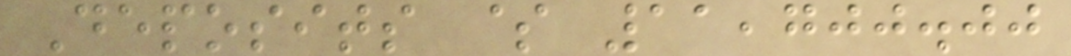Deposits $ 11,700.00
